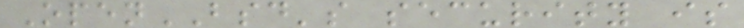OpenBSD's security is
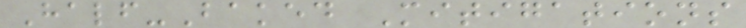Half-Baked Mitigations
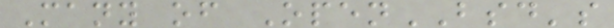Many of OpenBSD's
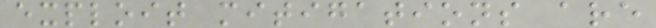exploit mitigations are
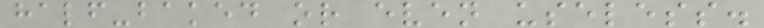half-baked or even useless.
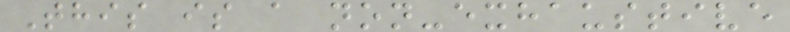This is a non-exhaustive
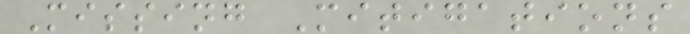Missing Mitigations
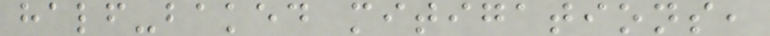half-baked mitigations,
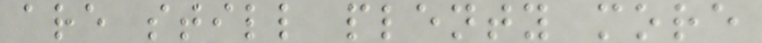are still plenty more
